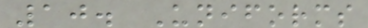10. Uniforms
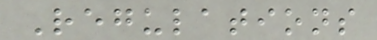Regulations
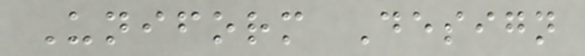Uniform Design
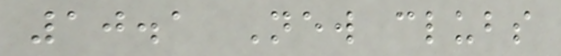10.1 New clubs
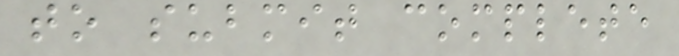to submit complete
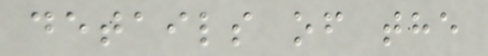details of the
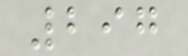297
